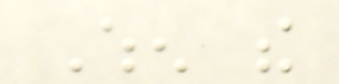When the
